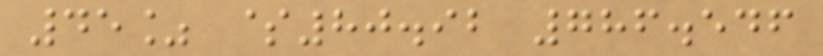45% $80.92 786.546
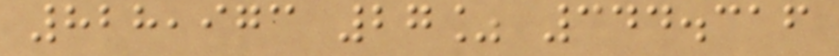828,973 27% 344.316
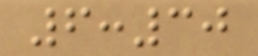6:30
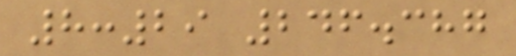8:29 246.387
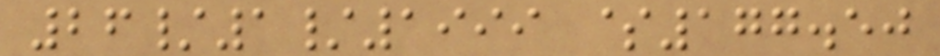26/1/1999 $177.50
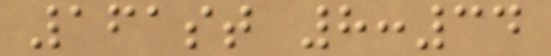161st 8:34
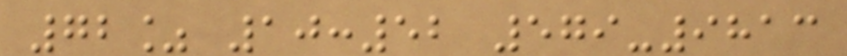72% 10:52 579-9813
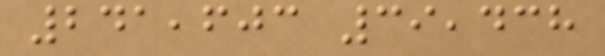241,603 39,438
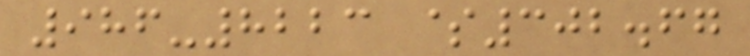986-8223 $302.67
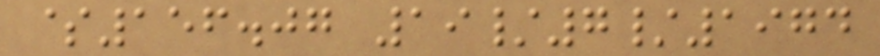$156.07 19/7/1974
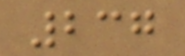237
